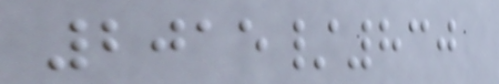2015/830
